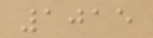1015
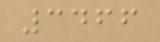3466
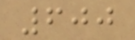600
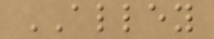ALLEY
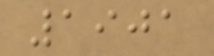1901
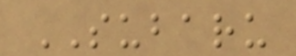SUBARU
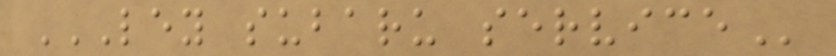LEY SUBARU SERVICE
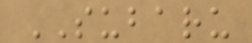SUBARU
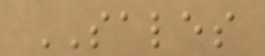SALES
